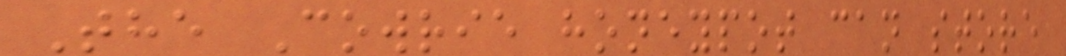The Cowrie honeypot can store
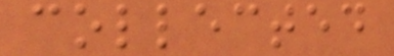collected
